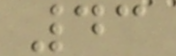43
